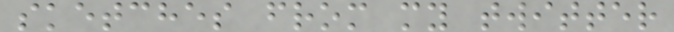sketches from my twitter
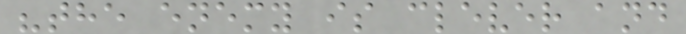"the enemy is clever and
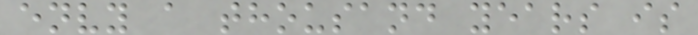envy a thousand years is
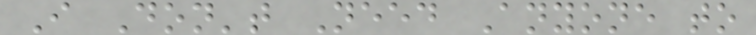I Don't Need Anyone to
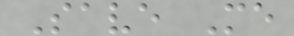Save Me
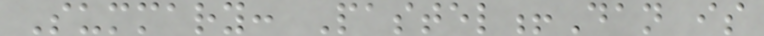Summary: Pastel!Dan is
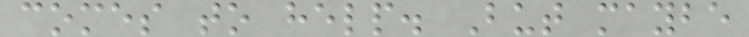comes to help. But maybe
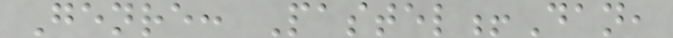Genre: Pastel!Dan,
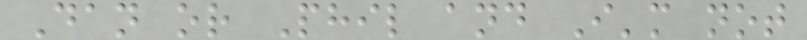Dan or Phil and I'm not
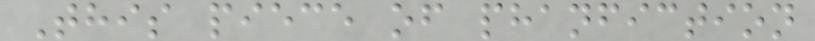This piece of phanfiction
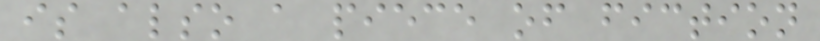is also a piece of fiction
